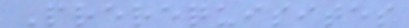Prerequisites
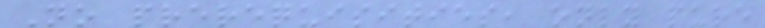No prerequisities, only pure
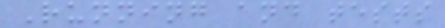Running and tests
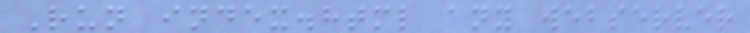Run index.html any webserver
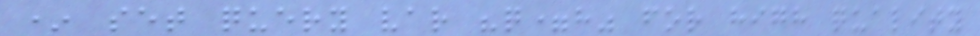* set query var "q=h" for high quality
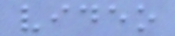video
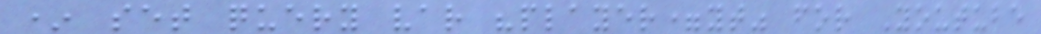* set query var "player=yt" for Youtube
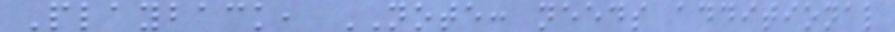Playback, NOTE: needs additional
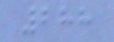288
